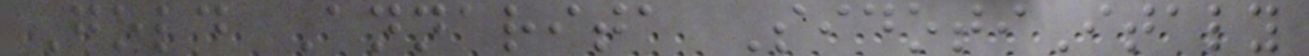Gold Annarita SidotiItaly
